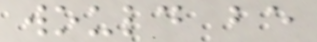would be
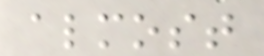almost
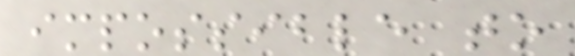impossible to
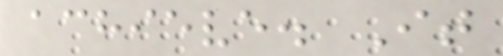achieve. It
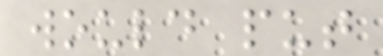would put
